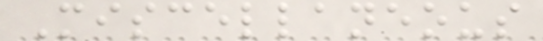Miscellaneous
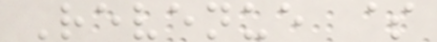Revenue $
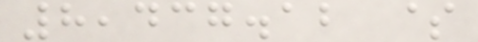8,437.12 $
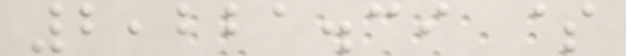2,221.39 $
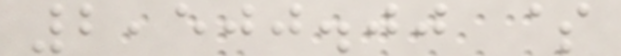2,500.00 $
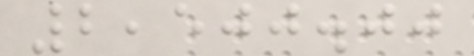2,500.00
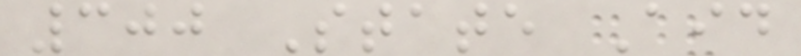300 State Aid
